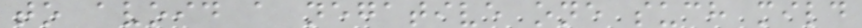to avoid a negative one such mild
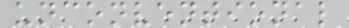unconventional
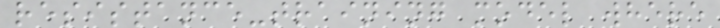resistance-training model where
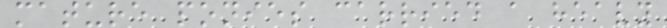mature ponies carried a heavy
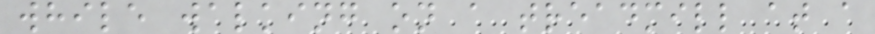while walking on a treadmill at a
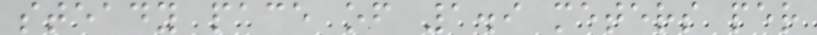steady pace of 1.9 meters per
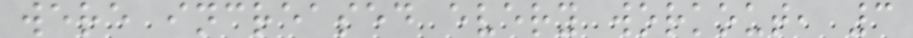were increased every workout, 3
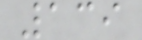139
